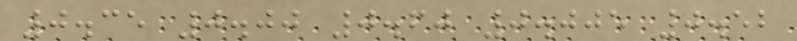0.35 0.00 0.60 0.005 0.52
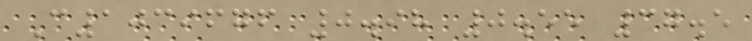C1039676 0.98 0.55 37.5
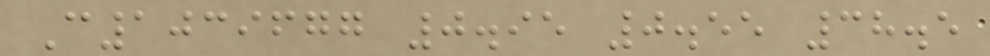C1039677 0.95 0.55 38.5
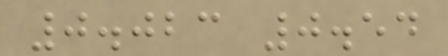0.023 0.54
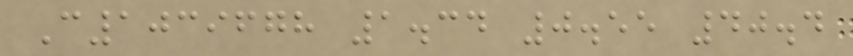C1039678 1.34 0.55 40.4
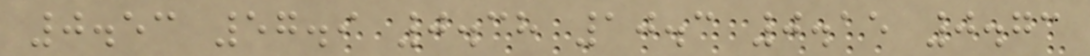0.53 57.9 0.38 10.3 0.15 0.73
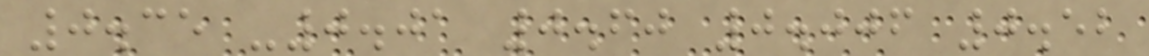0.35 -0.01 0.60 0.006 0.52
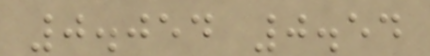0.054 0.54
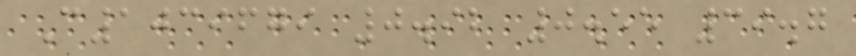C1039679 0.92 0.55 39.7
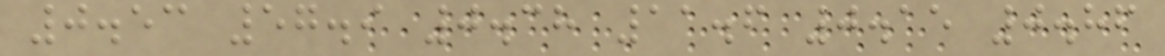0.53 57.9 0.38 11.6 0.15 0.86
